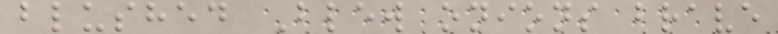blushed Blew onions brave
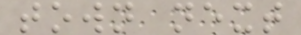town next
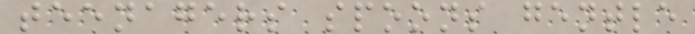teenagers spoons gentle
